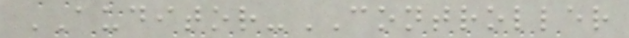AUDITOR-CONTROLLER
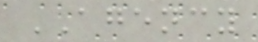AGENCY
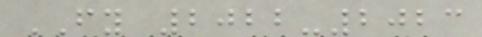FY 2022-2023
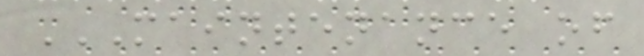MAINTENANCE OF
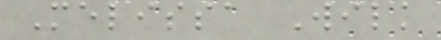Melissa Wilk
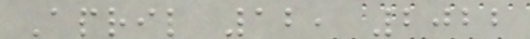April 12, 2022
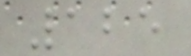125
